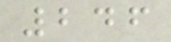246
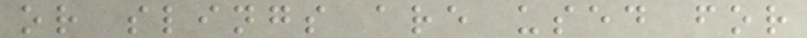or slings are used for
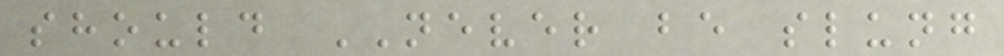should NEVER be slung
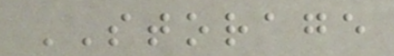STORAGE
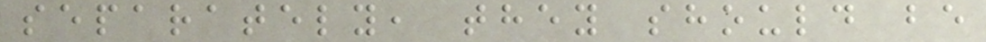separately, they should be
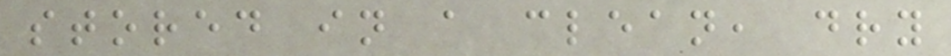stored in a clean, dry
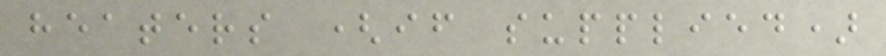heaters (if supplied)
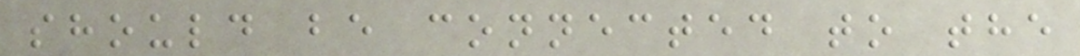should be connected to the
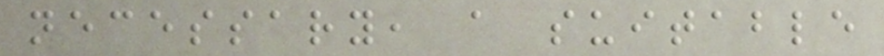necessary, a suitable
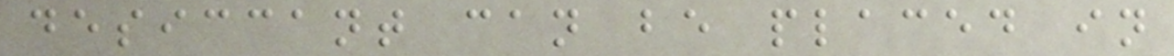desiccant can be placed in
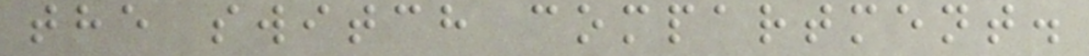the switch compartment.
